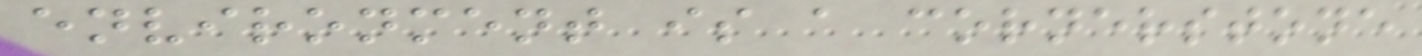environment is a cornerstone
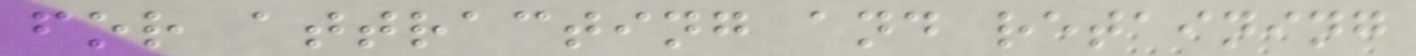for attracting and retaining
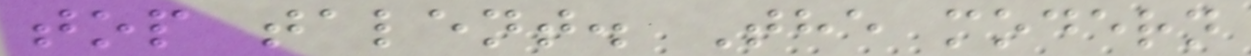top talent. The modern
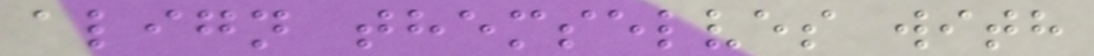align themselves with
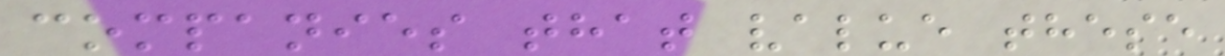companies that value these
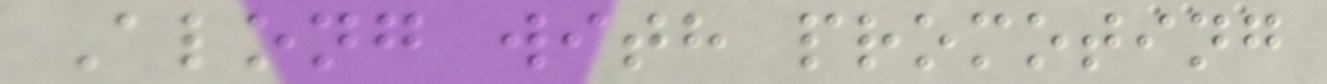Along with promoting
